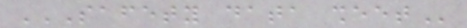SAFETY DATA SHEET
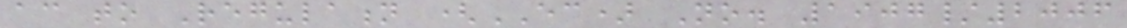according to Regulation (EC) No. 1907/2006
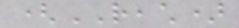(REACH)
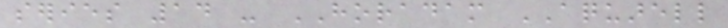series 14 - HORADAM AQUARELL
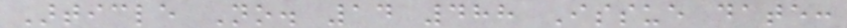Article No. 14 488 Issue date:
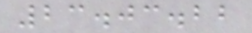23.03.22
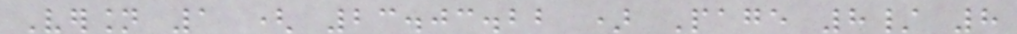Version 1 ( 23.03.22 ) Page 8/ 8
